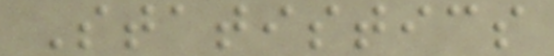Statistics
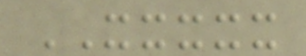XXXXX
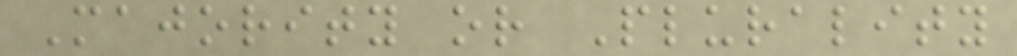Majority or Plurality
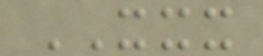XXX
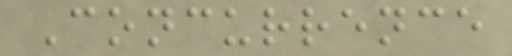Concurrence
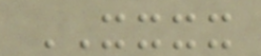XXXX
